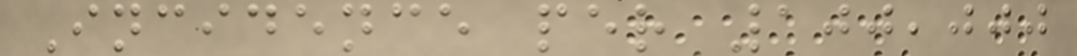Incidence per 100,000
